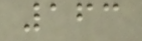163
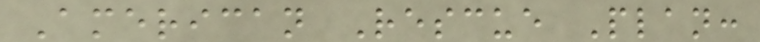American Rescue Plan:
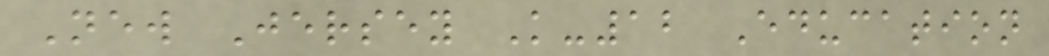New Jersey K-12 Education
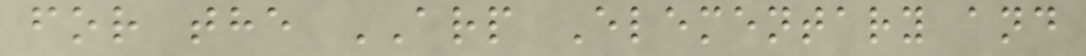for the ARP Elementary and
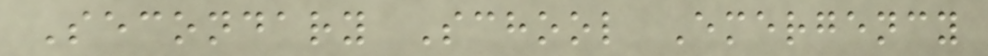Secondary School Emergency
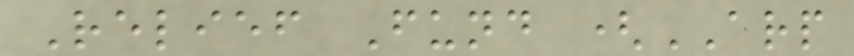Relief Fund (ARP
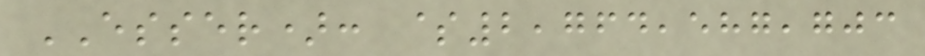ESSER): $2,764,587,703
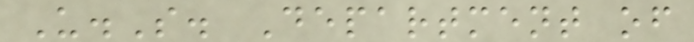U.S. Department of
